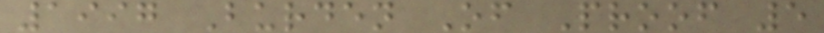1997 Burden Of Proof 5
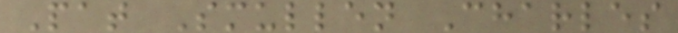Pat Smullen Charles
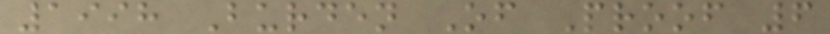1998 Burden Of Proof 6
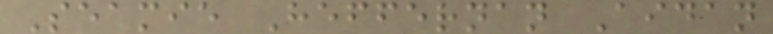Seamie Heffernan Aidan
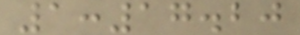1:17.20
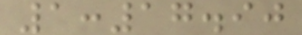1:17.90
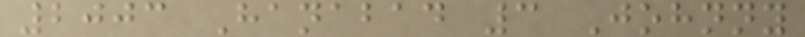2003 Hanabad 3 Johnny
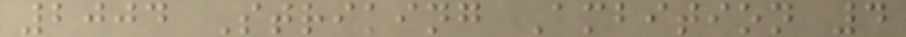2004 Striking Ambition 4
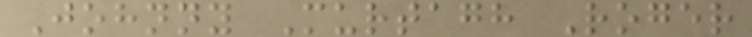Johnny Murtagh Roger
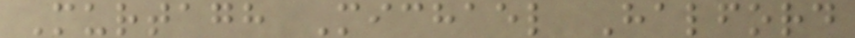Murtagh Michael Halford
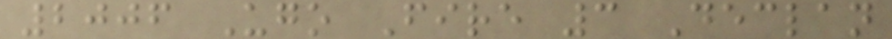2006 Ugo Fire 3 Declan
